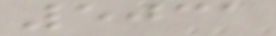5031
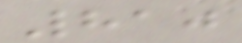810
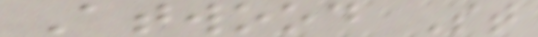Atwood St
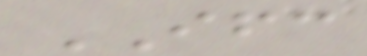IFC
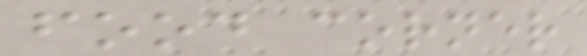food corner
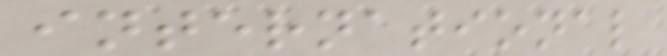international
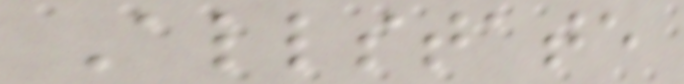Allstate
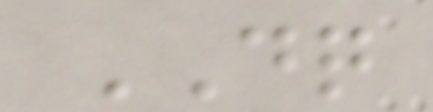DQ
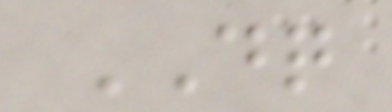DQ
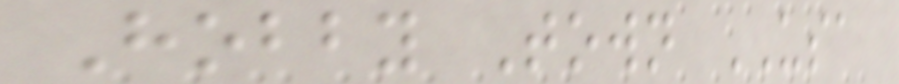Hobby Town USA
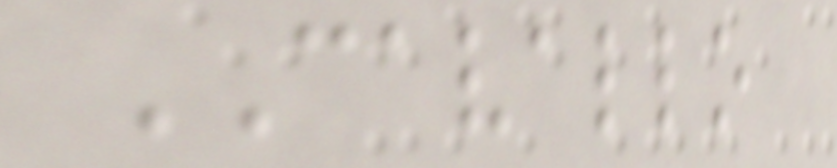CAVALLO
